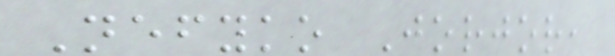Nefyko Jorjor,
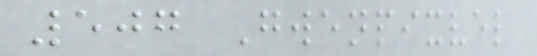507 Gwenpixvel
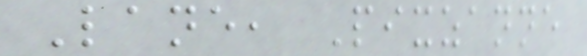Lane, Pixzanne
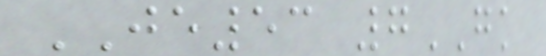JE53 7GK
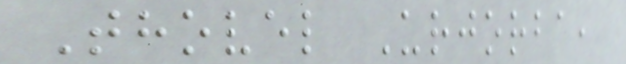Thovel Urjorba,
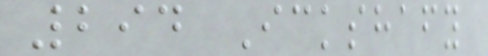294 Ickshafy
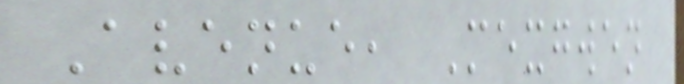Avenue, Mexgwen
